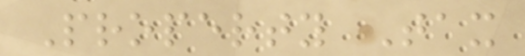Property Tax
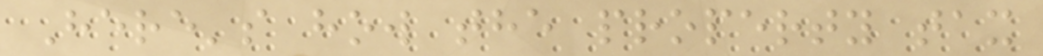Here's how the property tax
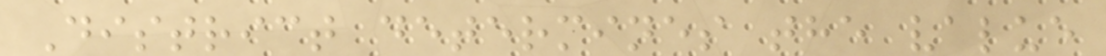District determines the value
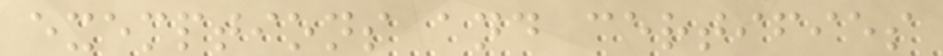exemptions and certifies
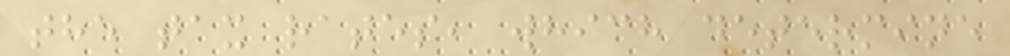the tax rates, which determine
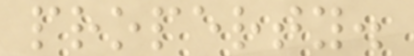property.
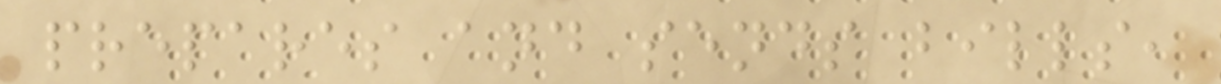prepares and sends bills,
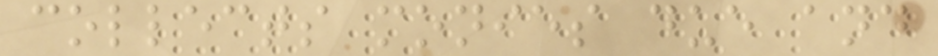collects monies due and
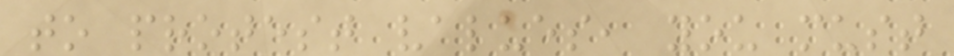to protest values, you must
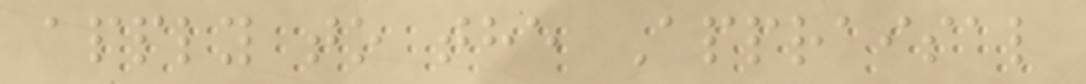apply to the Appraisal
